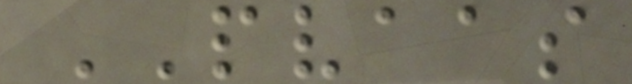PVAAS
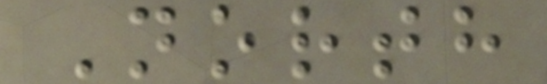North
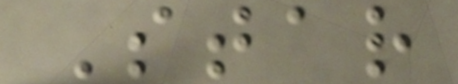Star
